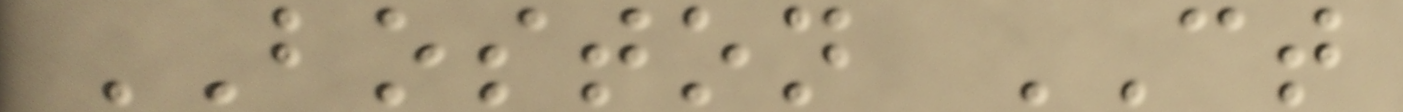BOSTON CT
